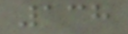138
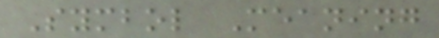Symbol Meaning
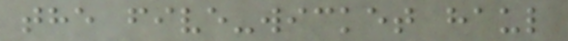the five-wicket haul
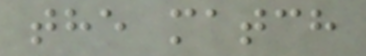the match
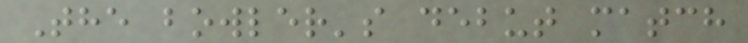The bowler's debut match
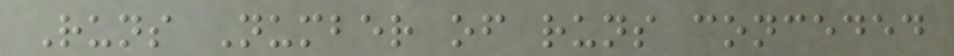Runs Number of runs conceded
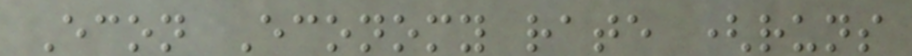Econ Economy rate (runs
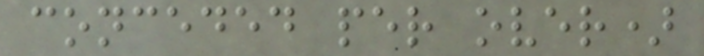conceded per over)
